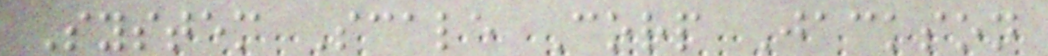System Scale Corp Jackson
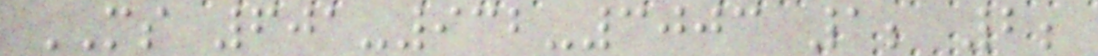MS 601-932-3003 1; 2;
